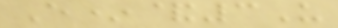E*&3U
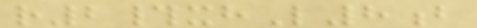r2#xhL8b
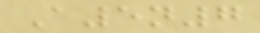A5n7
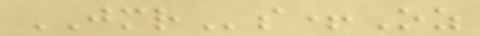JMRs+Oz
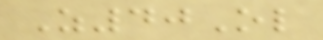Z40Ol
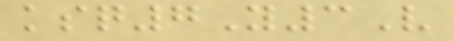ksq7Y3V
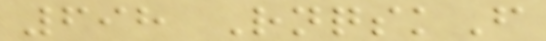698 RnqskF
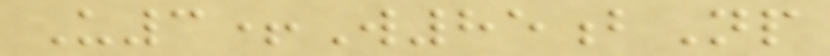U3+W85bNp
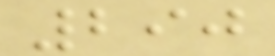290
